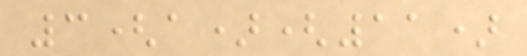3(a)(11)
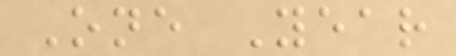One Year
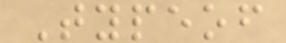Typeof
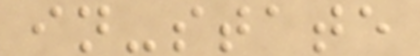in-state
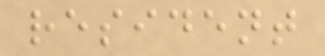resident
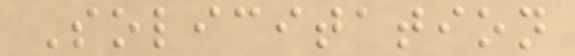Solicitation
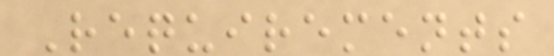Requirements
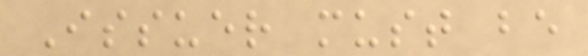Issuer must be
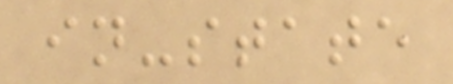in-state
